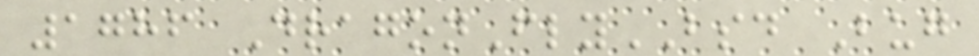1786 DragonFlyBSD Bug
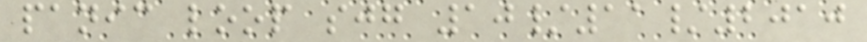panic loop sjg 10/11/2010
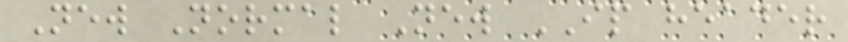New Normal New IP header
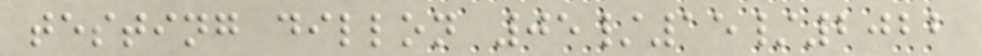testing dillon 05/15/2022
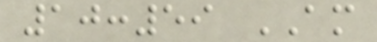10:59 AM
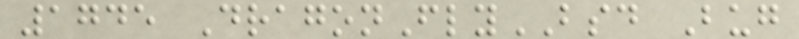1745 DragonFlyBSD Bug
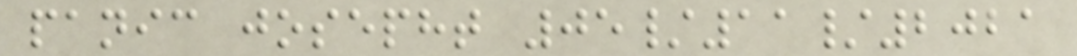panic josepht 05/11/2021
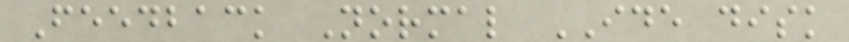Feedback Normal IDE disk
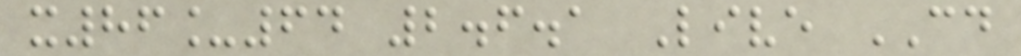x86_64 2.6.1 Live CD
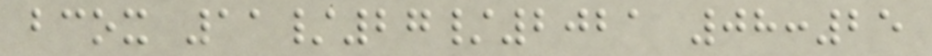bcox 11/27/2021 08:25
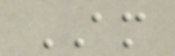AM
